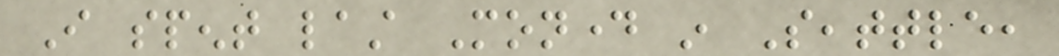I spent last Monday in Seattle,
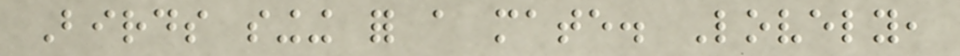Birds singing for a mate. Lovely,
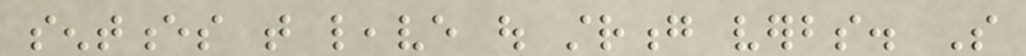sentences that leave out strong verbs. So
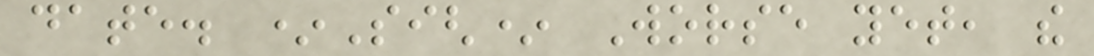date. *Sigh* Worse yet, the
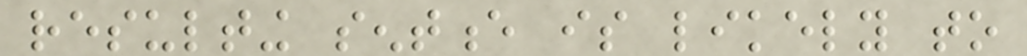resulting sentence is likely to
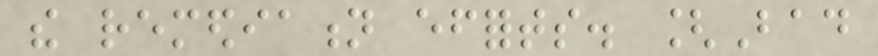the remediation efforts. [Bad
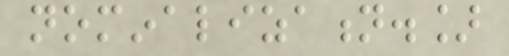nominalization.]
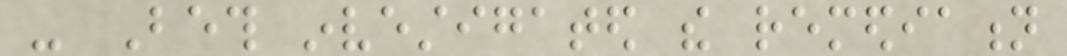- Beth investigated the remediation
